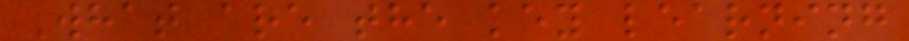What are the key learning
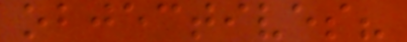objectives?
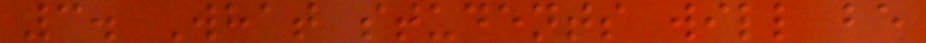3. What students will be
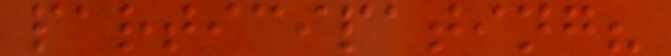participating?
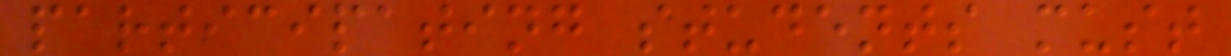participating students must
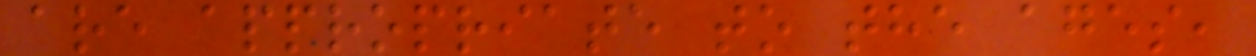are appropriate to the ages,
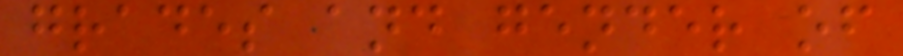grades and gender of
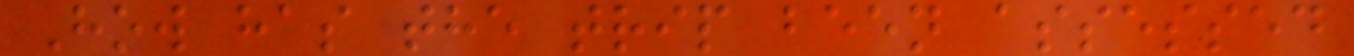How has the trip been assessed
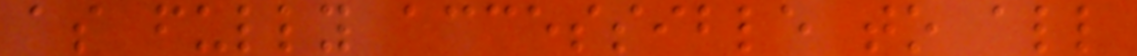as fully accessible to all
